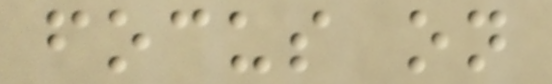focus on
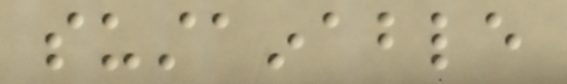sustainable
